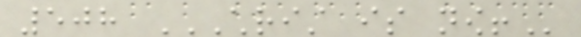508 CHRIST IS NOW!
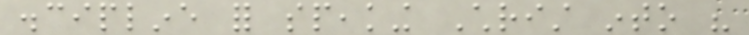discipline for speaking Christ into his
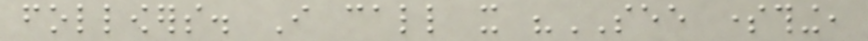followers. I call it "SEE something,
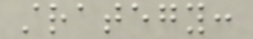strategy:
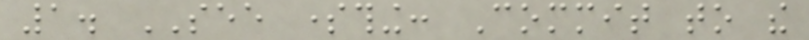1. SEE something: Commit to the
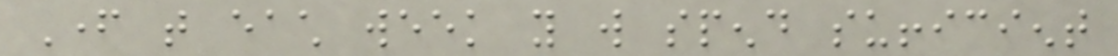Father that each week you will spend sufficient
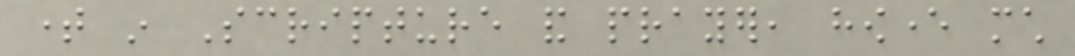time in Scripture and prayer, however much
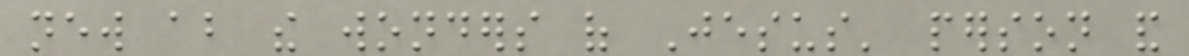new about the wonders of Jesus' person and
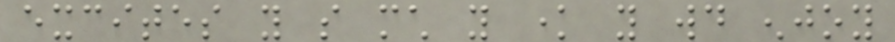excites you so much you know you would enjoy
